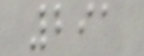291
